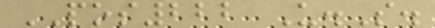POS222 U.S.
